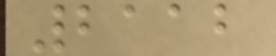2112
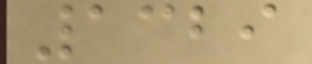1329
